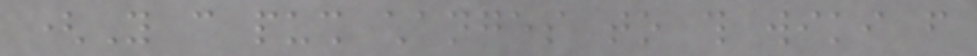(You can push changes to this wiki from
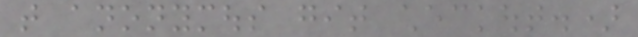that anonymous git checkout.)
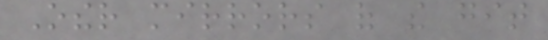Other mirrors of the git
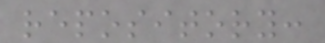repository:
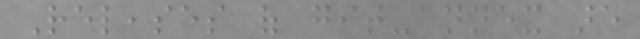Releases of git-annex are
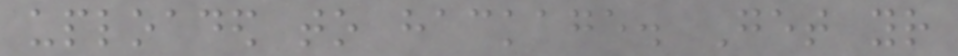uploaded to hackage. Get your
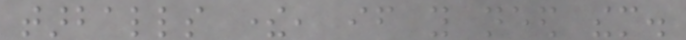tarballs there, if you need them.
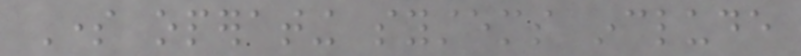Some operating systems include
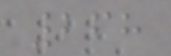268
